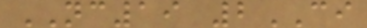NC19 2CI
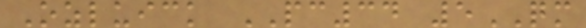Ozluick PC34 5QM
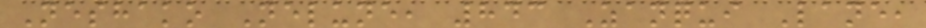Neshako Nelune, 843 Zanqui Lane,
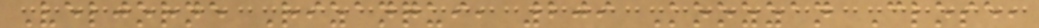Veljorne Rizanqui, 209 Koozzan Close,
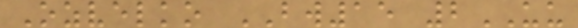Ozvelko BW15 2UU
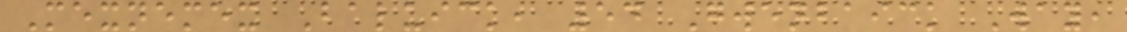Mexnemex Baluick, 54 Gwenbaick Way,
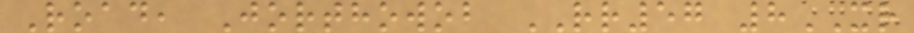Road, Jorthowob RR57 8XR
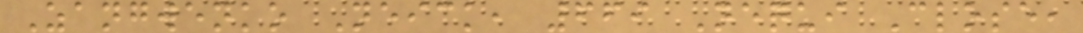Zangwenko Neick, 669 Nequi Close,
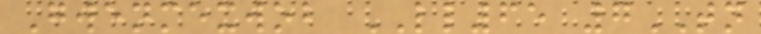Gwenmexwob LL65 7TN
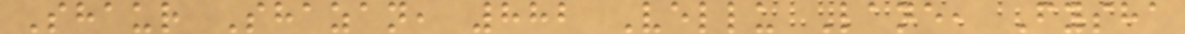Shaur Shazan, 882 Vellu Lane, Fysha
